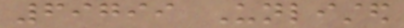69799 Unlisted
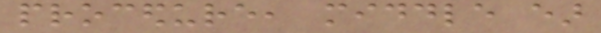procedure, middle ear
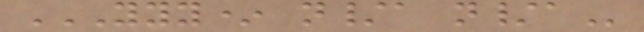YYY* N/A N/A
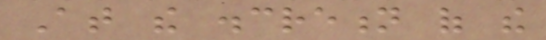At the discretion of the
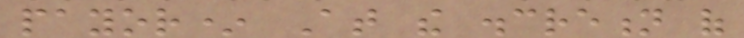payor* At the discretion of
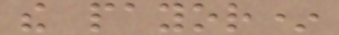the payor*
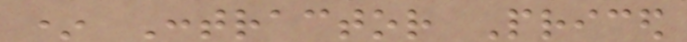* Contractor Priced
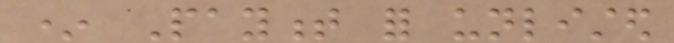* Payment for unlisted
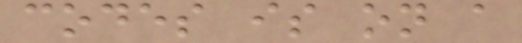codes is on a
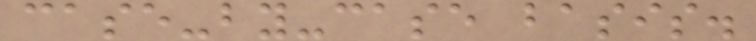case-by-case basis.
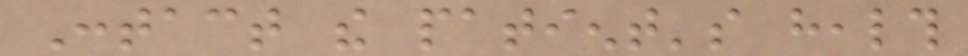Contact the patient's health
